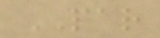PAR
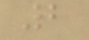2
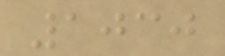1030
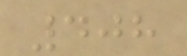408
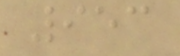953
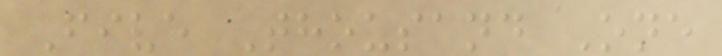Five Thousand One
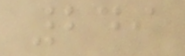249
